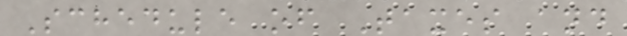Schedule of Taxes and
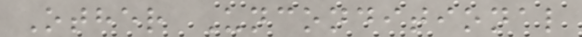Other Unconditional
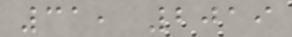31, 2019
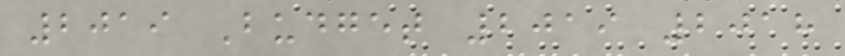2019 Budget 2019 2018
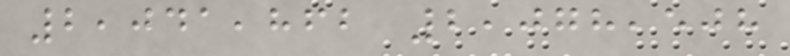2,041,862 2,078,508
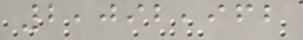2,092,962
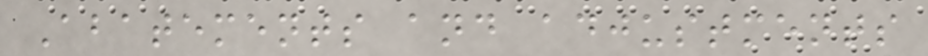Abatements and adjustments
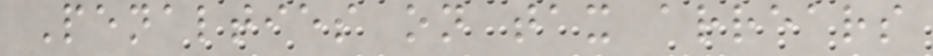Penalties on tax arrears
